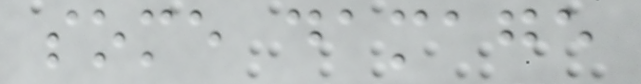some damage
